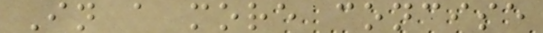In a more concise
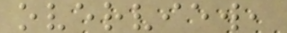overview,
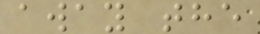away the
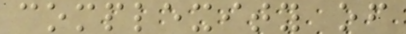complexity of
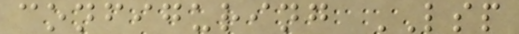configuring LSP
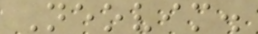Neovim.
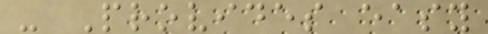- Provides easy
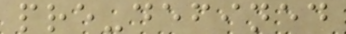pre-defined
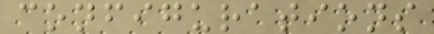configurations
